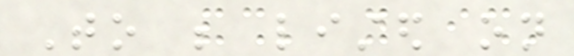To be listed on
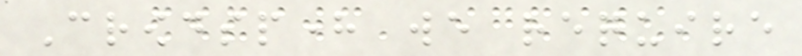Crowdsphere we require
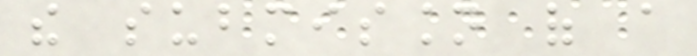the submission of a
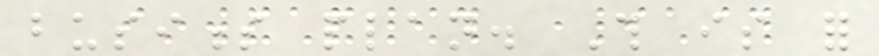business plan. This is for
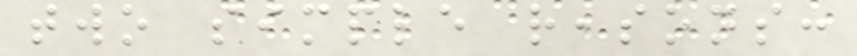two simple reasons:
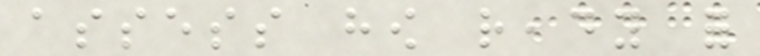assess how ready for
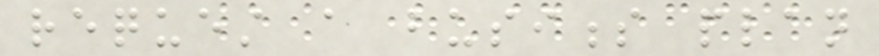request a business plan
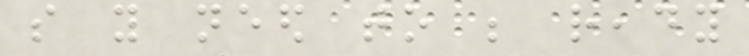so you need to be ready
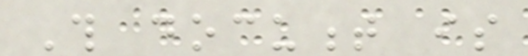This document is
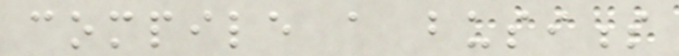compile a business
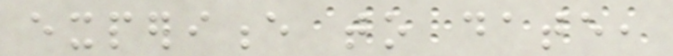experience to date,
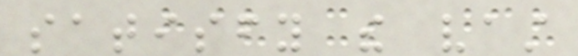satisfy the vast
